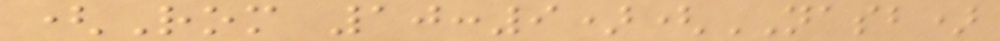(Rom 10:9)(NASB)
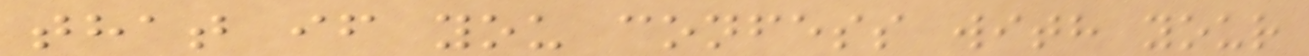that if you confess with your
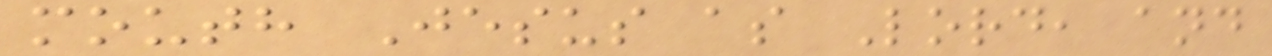mouth Jesus as Lord, and
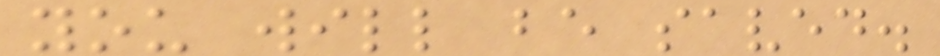you will be saved.
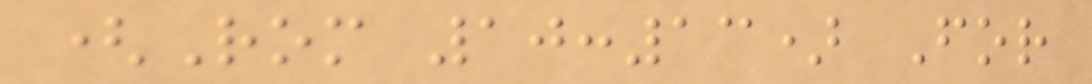(Rom 10:13) For
